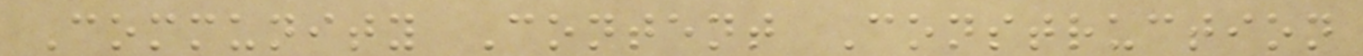Community Content Construction
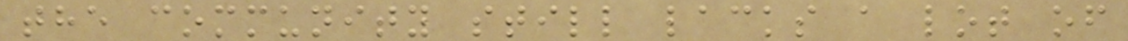the community still lacks a lot of
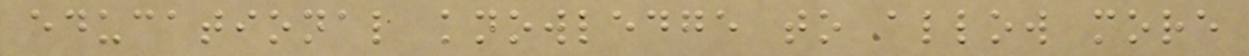educational knowledge to allow more
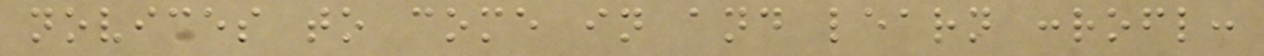novices to come in and learn :rofl:
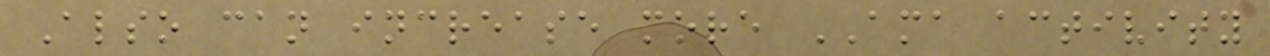Also can increase more AMA activity
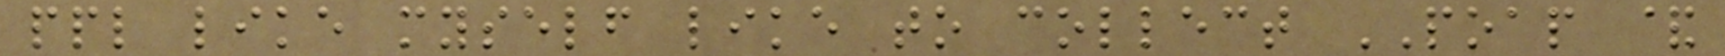ppl like myself like to collect POAP &
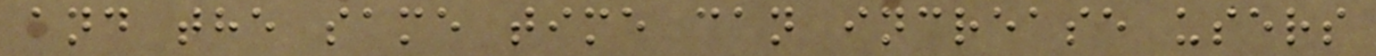and the same time can increase users
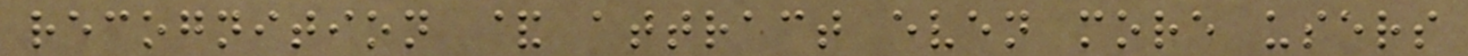recognition & attract even more users
